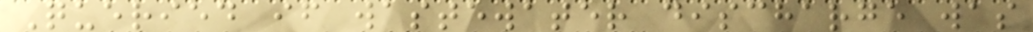Queried if wastewater discharge was
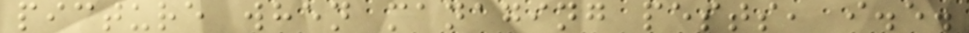picture when managing pests, i.e.
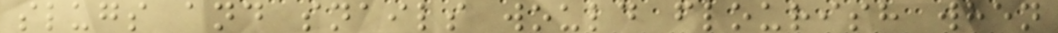slugs and snails would flourish when
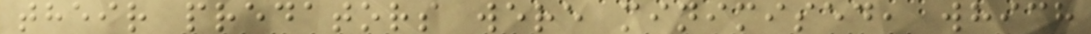their predators were minimised, which
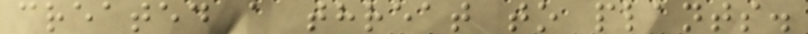created a threat to plants.
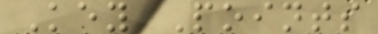Key Points
